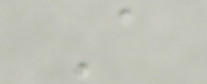A
